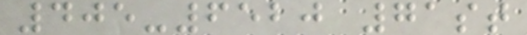405-6520 71st
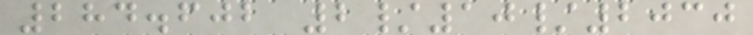284.602 2/10/2030
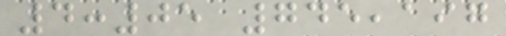4:05 745,197
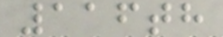116th
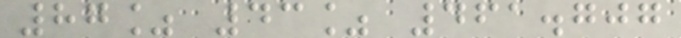87% 43% 461.707
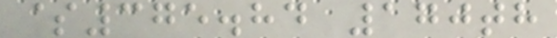$375.84 170th
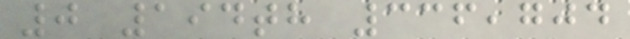0 194th 336,704
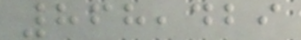868,429
